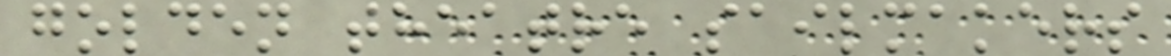golden theatre sailmakers
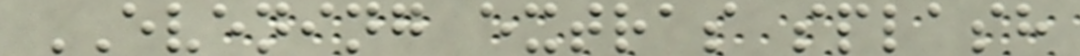EVENING extras splash
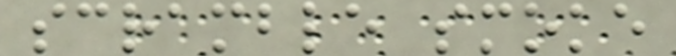scramble smoke
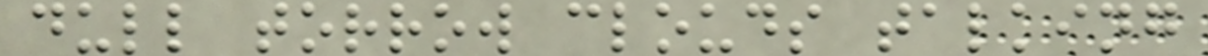dull torrow clouds talking
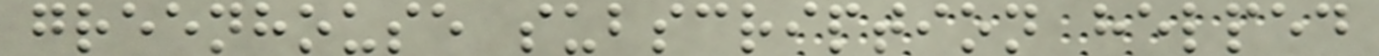greenhouse subscription helped
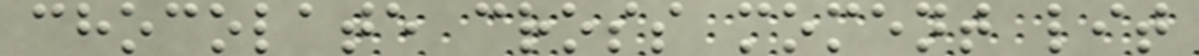chocolate cross moment lit
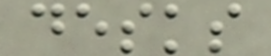desks
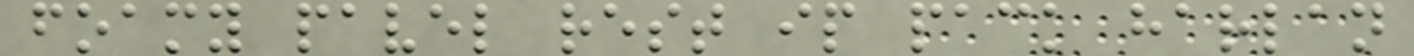foamy pavel rest ip pack harlan
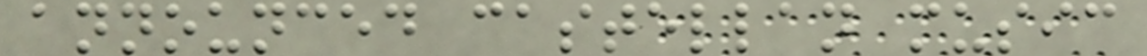announced castellan music
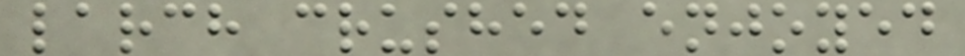larch crushed enjoyed
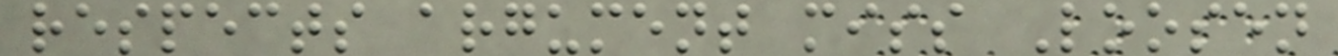respects argument miss Loosen
